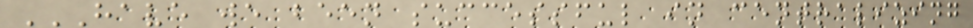HAVE WE BEEN SUCCESSFUL IN CENTRALIZING
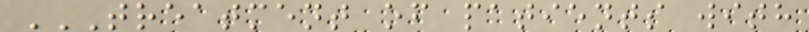TREATMENT OF PATIENTS WITH
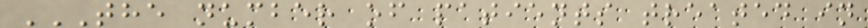THE NUMBER OF PATIENTS TREATED IN
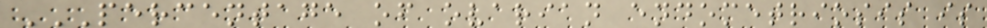PERCENTAGE OF OVARIAN ENDOMETRIOSIS IS
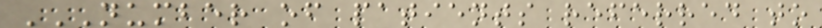NUMBER OF PATIENTS REFERRED TO
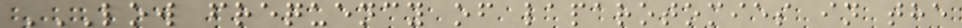LOW FREQUENCY OF LAPAROTOMIES IN THE
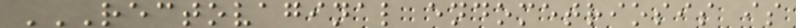RECTOVAGINAL ENDOMETRIOSIS IS
